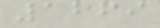1269
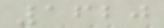1620
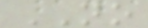NO
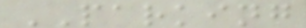PARKING
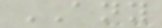ANY
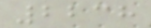2238
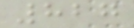827
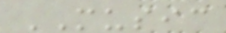MUSIC
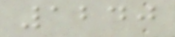1240
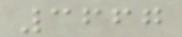3667
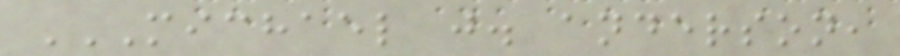MICHAEL J. ANDERSON,
